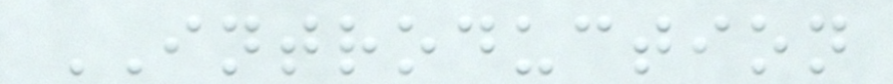INTRODUCTION
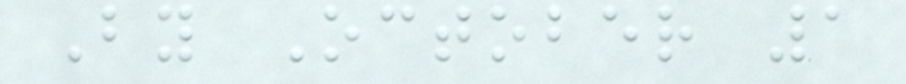By October 1
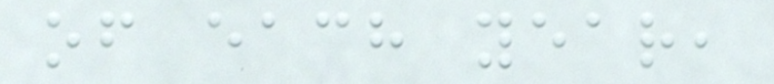of each year,
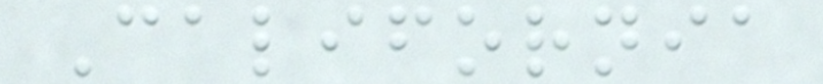California
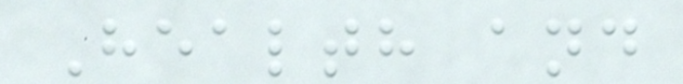Health and
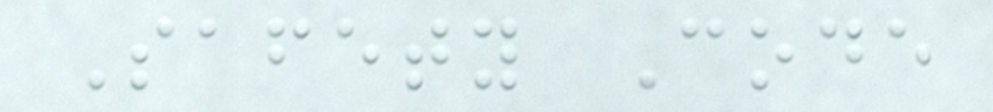Safety Code
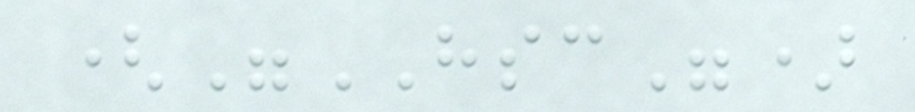("HSC")
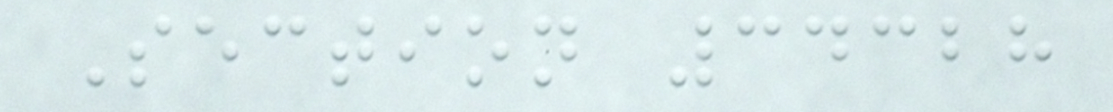Section 34328
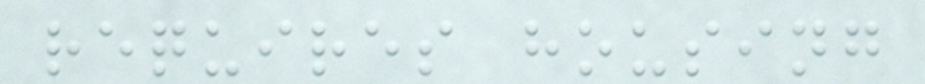requires housing
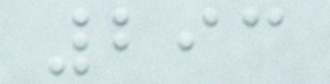293
